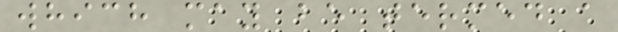which may be termed a
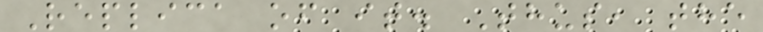Replica of it. Thus, the
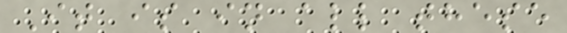It is in all these
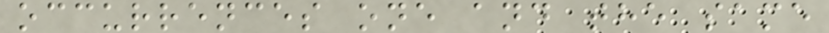occurrences one and the same
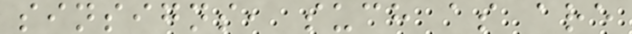sinsigns, such as are
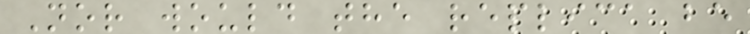Nor would the replica be
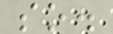so.
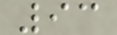93
